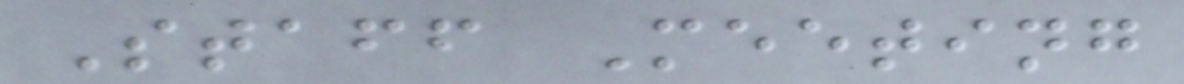Staff Meeting
